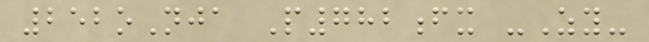252oNja P782fx -Zy-
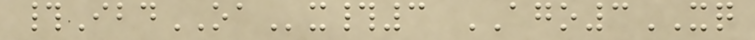#IbdOAx#3 AGO3XQ
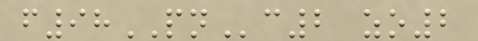f98PNc2 zo2
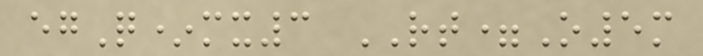egQ*mx3 RT=O5m
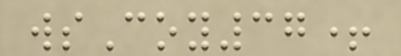wsCoy37+
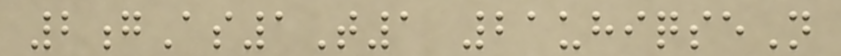2gAs1T1 21uhiqseN
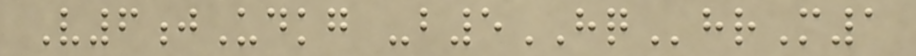V6jUdkg -b5HQhrM1
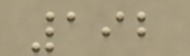192
